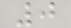0
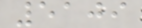5109
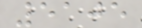5105
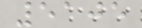5105
